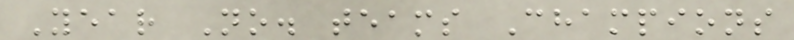Year No. teams Champions
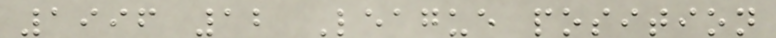1996 12 League position
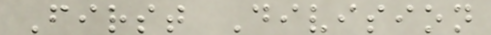First Division
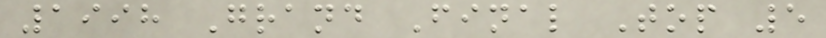1998 Grand Final Top 5
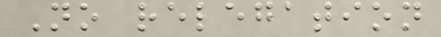No relegation
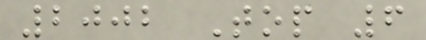2002 Top 6
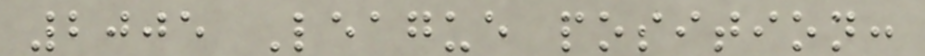2005 League position:
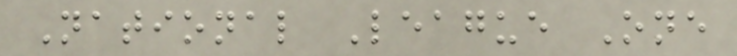National League One
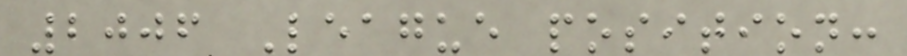2006 League position:
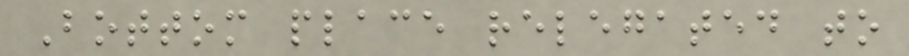Bottom place relegated to
